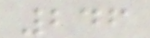246
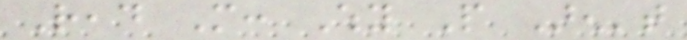Read More: Why People Aren't
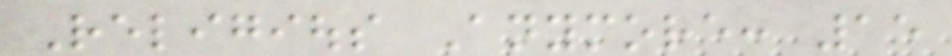Religious Anymore: 15
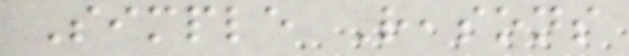Simple Reasons
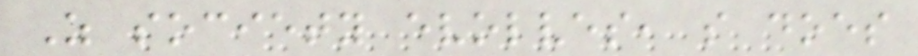As society evolves, so does
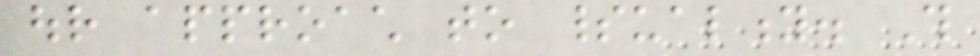our approach to spirituality. This
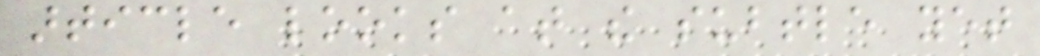article looks at the subtle yet
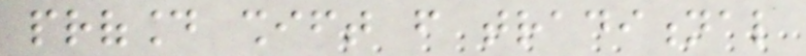profound shift from traditional
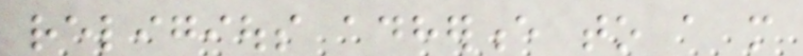religious adherence to a more
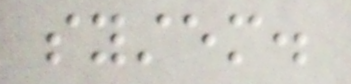system.
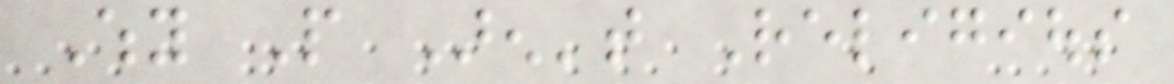Why People Aren't Religious
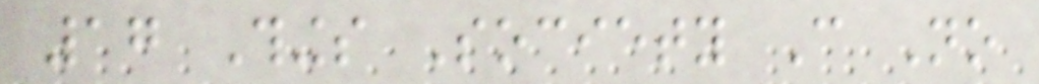17 Things Society Can No
